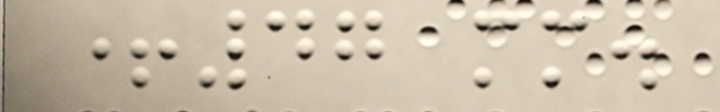+47 mm.
